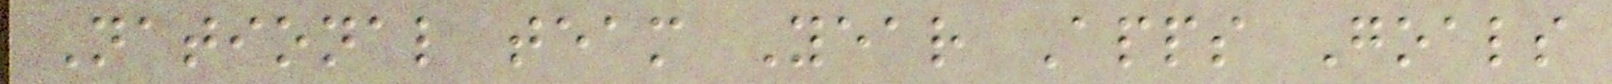National team Year Apps Goals
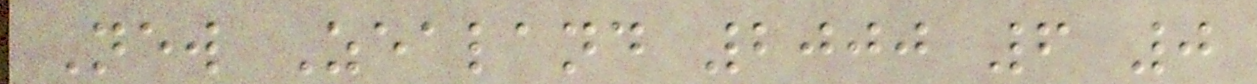New Zealand 2000 6 0
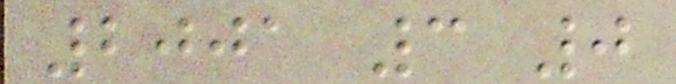2001 3 0
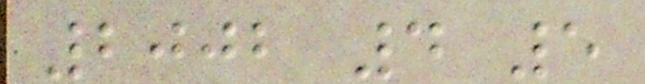2002 4 5
